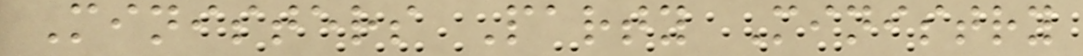Ministers Party Ministry
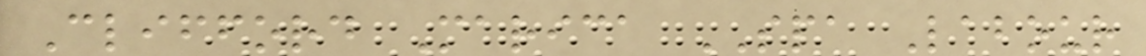Clifford Marica SPA Labour
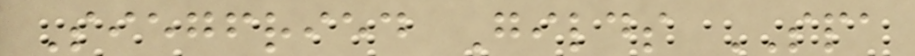Siegfried Gilds SPA
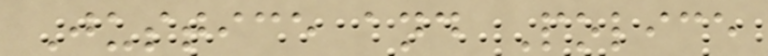Justice and Police
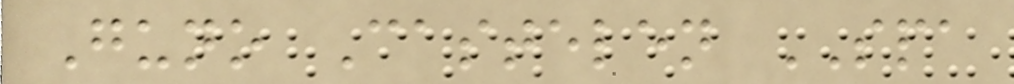Guno Castelen SPA
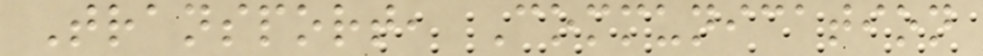Transport, Communication
